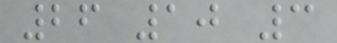26 10 3
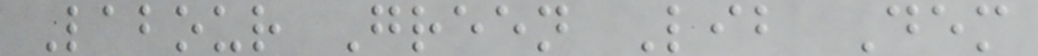Labour Green Lib Dem
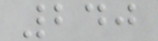240
